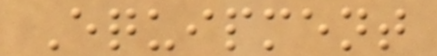Equipment
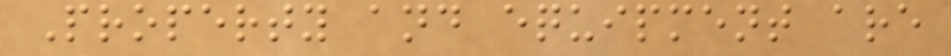Property and equipment are
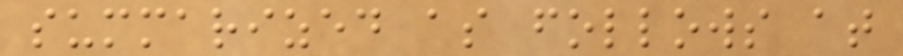summarized as follows at
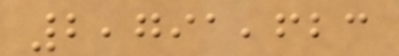2,791,623
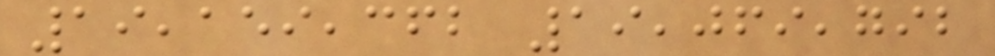19,159,362 19,069,792
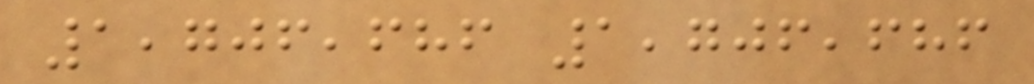1,706,686 1,706,686
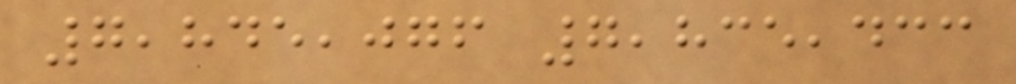7,845,076 7,835,433
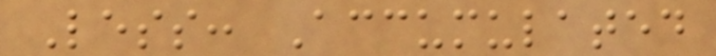Less: Accumulated
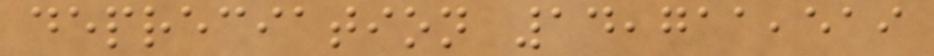depreciation 14,711,519
